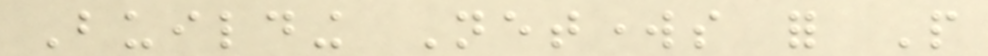Building Networks for People
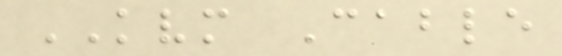KVM Cable
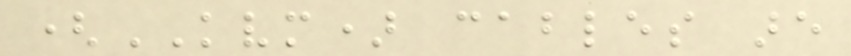(KVM) cables are
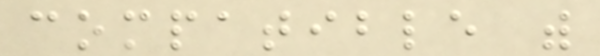compatible with
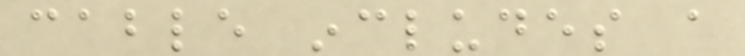cable includes a
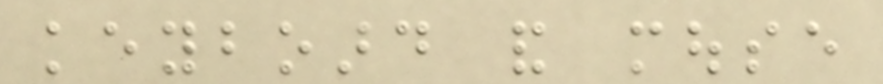keyboard and mouse
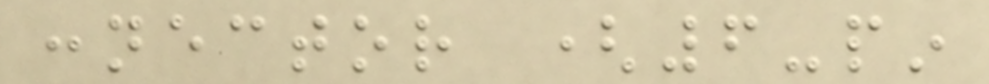connector (6-pin
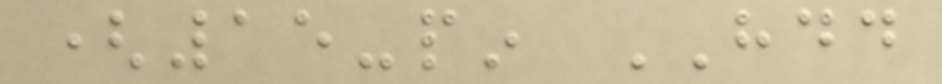(15-pin HDD
